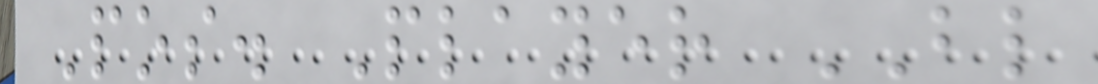Pos. Player BL
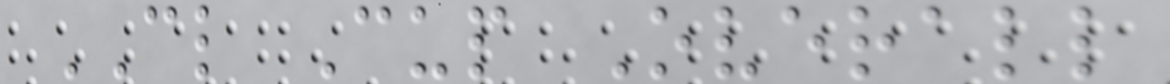CL Cup Overall
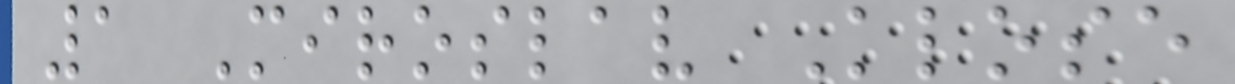1 Miroslav Klose
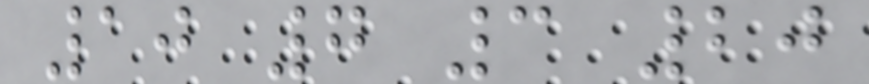10 7 3 20
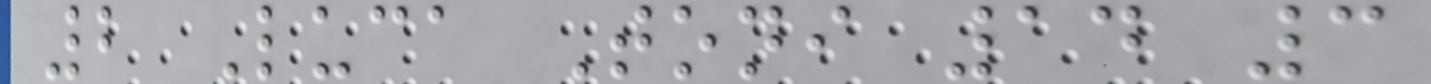2 Luca Toni 14 3
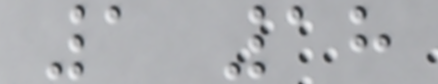1 18
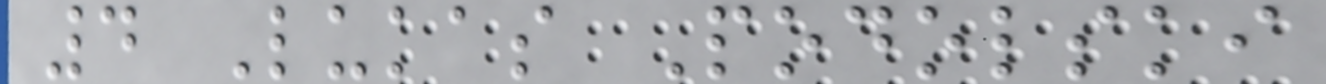4 Lukas Podolski
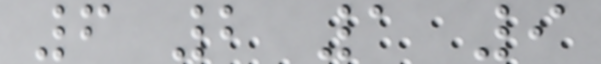6 2 1 9
